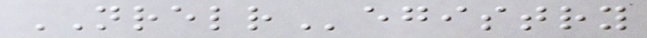NRELRegistry
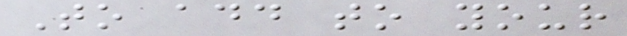To add to your
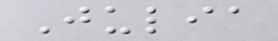Julia
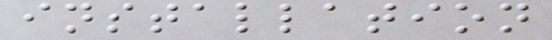installation
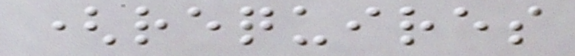(requires
